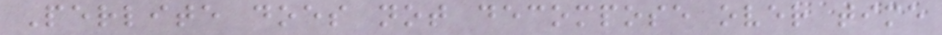Perlite does not decompose over time
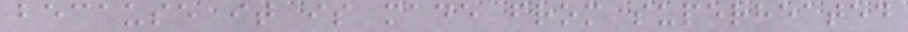because it is made from superheated
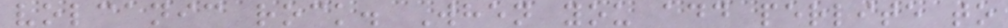volcanic rock. When you add perlite to
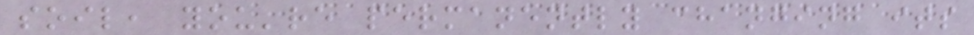soil, you're permanently changing its
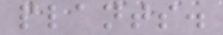plants.
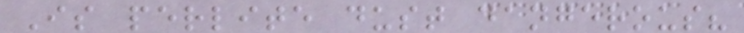Is perlite dust dangerous?
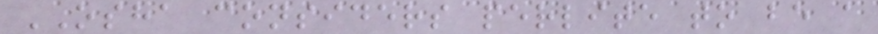OSHA considers perlite to be a
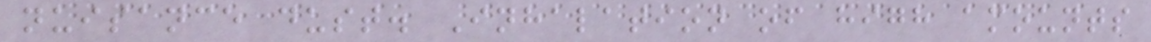nuisance dust. Inhalation of high amounts
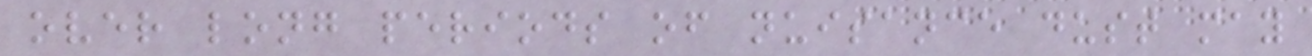over long periods of nuisance dust may
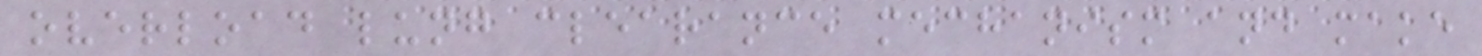overload lung clearance mechanism and make
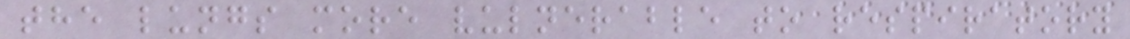the lungs more vulnerable to respiratory
